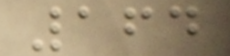164
